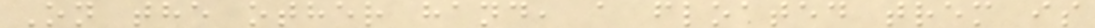On the other hand, a floated trem is
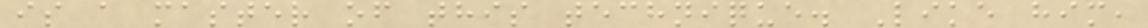is a master of this technique. Like him,
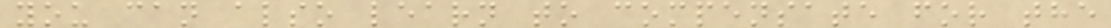you can also learn to compensate for the
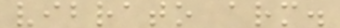vibrato arm.
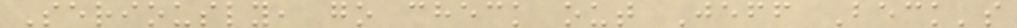Seriously, go check out Jeff Beck's
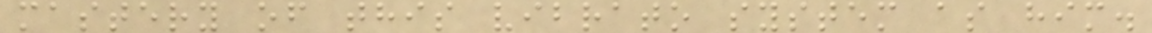mastery of this vibrato system as him.
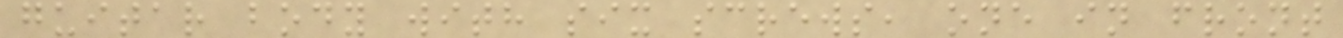guitar body with six screws, one in front
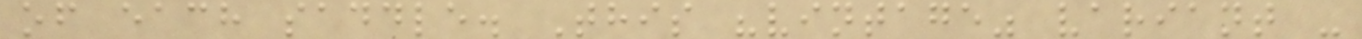of each saddle. This "vintage" variant -
